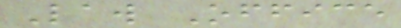Law Office
